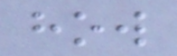how
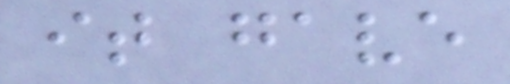it gave
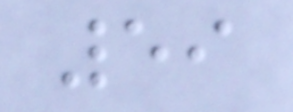59
